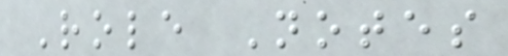Role Notes
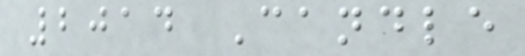2014 Candle
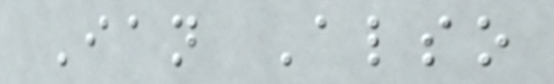Ian Also
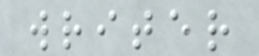writer
